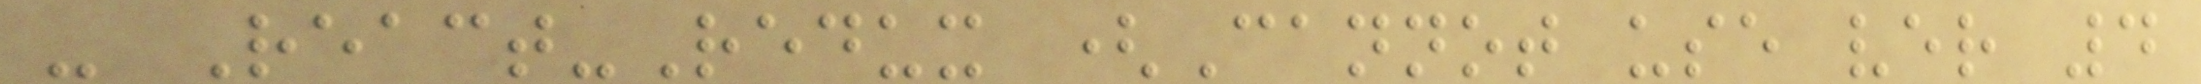- React-Redux (Cannot use ver 4
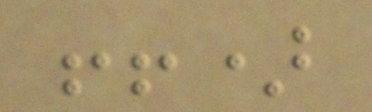!!)
